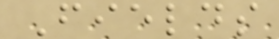Fields
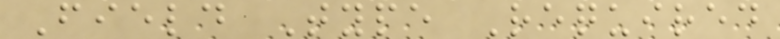Field Type Required
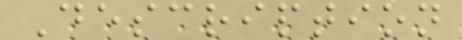Description
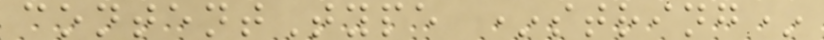contentType *string*
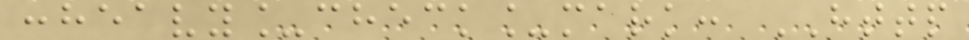:heavy_check_mark: HTTP
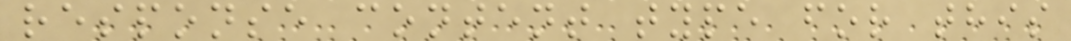response content type for this
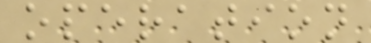operation
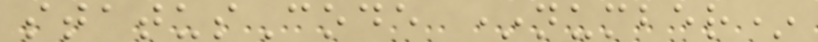statusCode *number*
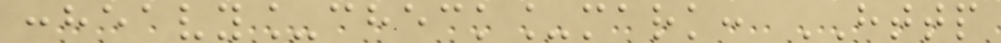:heavy_check_mark: HTTP
